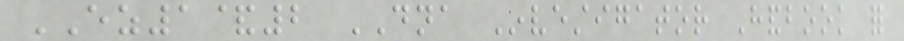EZ1&2 DNA Investigator Handbook for
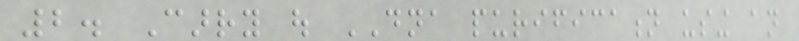2. Carry out DNA purification using an
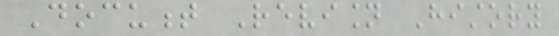Document Revision History
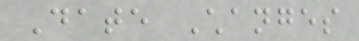Date Changes
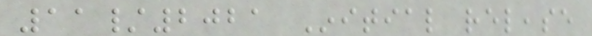11/2021 Initial release
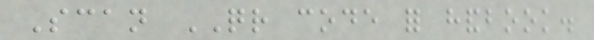Scan QR code for handbook.
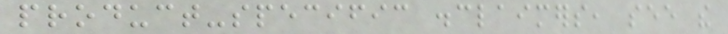product-specific disclaimers, see the
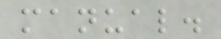manual.
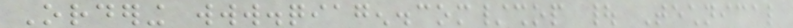Ordering www.qiagen.com/shop | Technical
